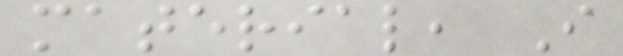material, I
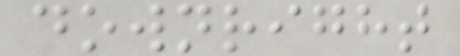downright
